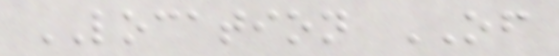LOCATION OF
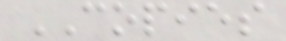COPIES
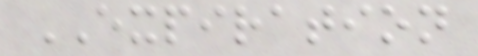EXPIRATION
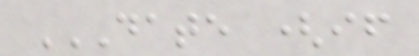DATE (IF
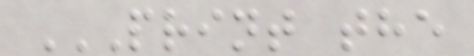PRINT THE
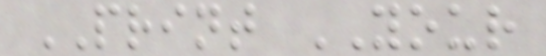PRINT YOUR
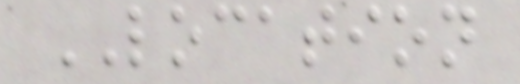LOCATION
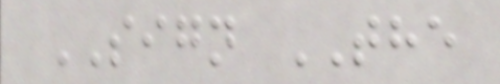SIGN THE
